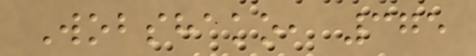Wobshako, 375
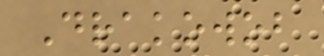Drakowob
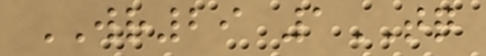WR29 1TQ
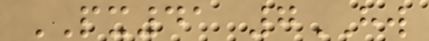PX41 7HW
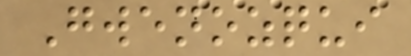Gwenozqui
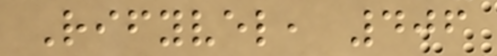Rifyvel, 406
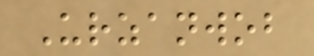Urzanwob
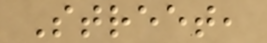Street,
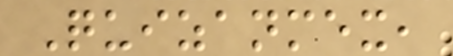Quizanmex,
